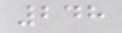248
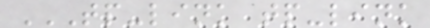TP-LINK TP-LINK
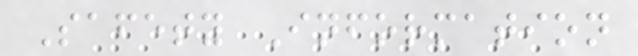Safety Information
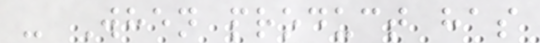- When product has
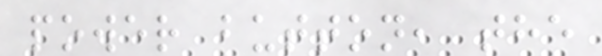power button, the
